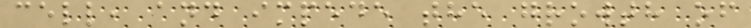cell, and impede the growth of
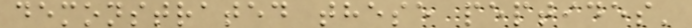demonstrated these peptides'
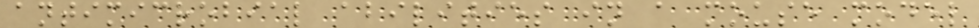antimicrobial abilities in a mouse model
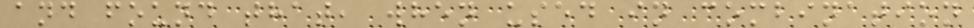and found that, when used in combination
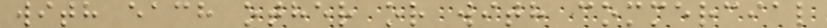with each other or with commercial
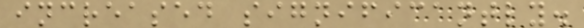increased significantly.
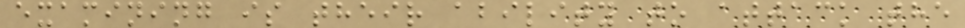examining is their ability to attack the
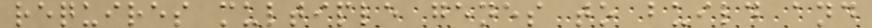requires multiple genes to build and
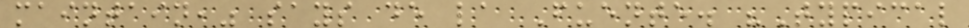maintain," says de la Fuente. "Typical
